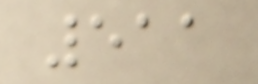511
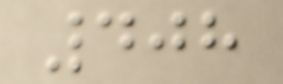408
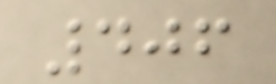406
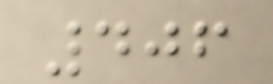406
